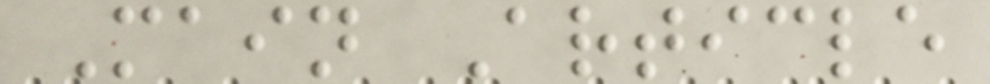Main Article
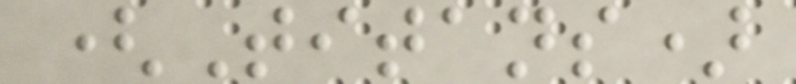(Titans)
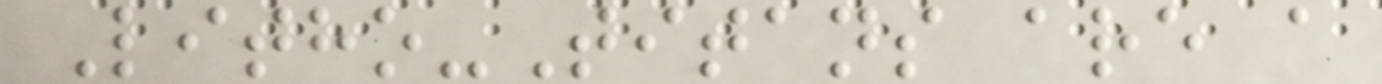Litho-Titans are a
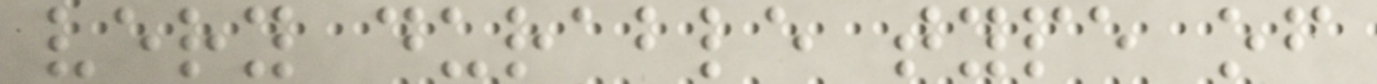very durable type of
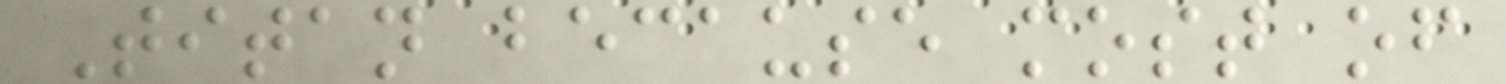Titan because most of
